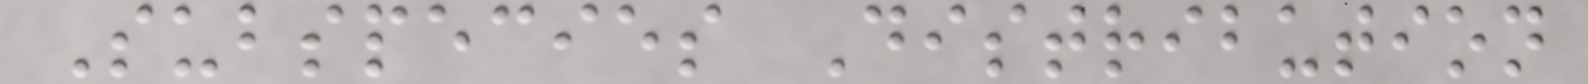Subspecies Distribution
